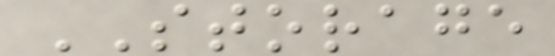STORAGE
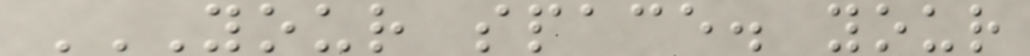YOUR SPACE. YOUR
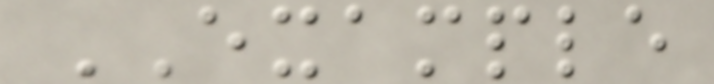EXAMPLE
